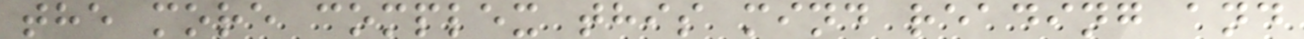the more complex this mind reading and
